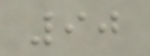90
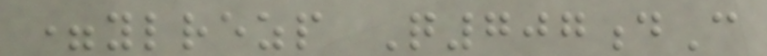=ylrezp Q707dC
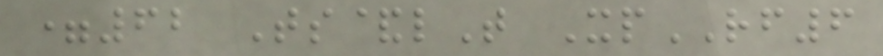=62 Ts&lT XpRF6
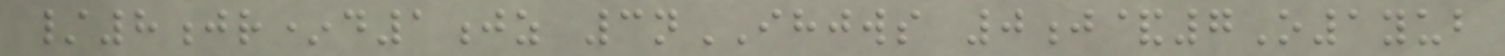/8jr*d1jz 3nIHJWS 0j&7O1yub
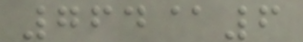764@6
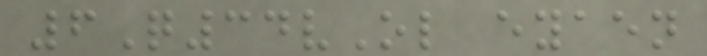6Q34vOl eyaen
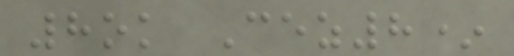8ok Cez8*
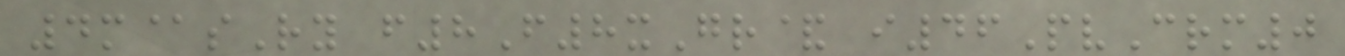4m@sRy f8F8xGr& i46PvCrm0
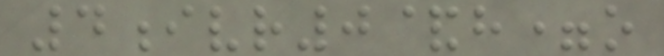4ivr0&h=o
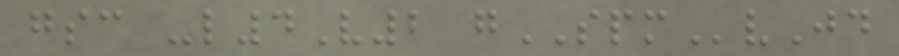gsc -l4V2 gSPMvJd
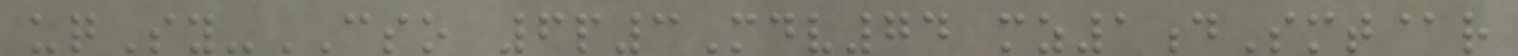uqSy-CSO 6p3Mdv74 mz1dSmt@r
